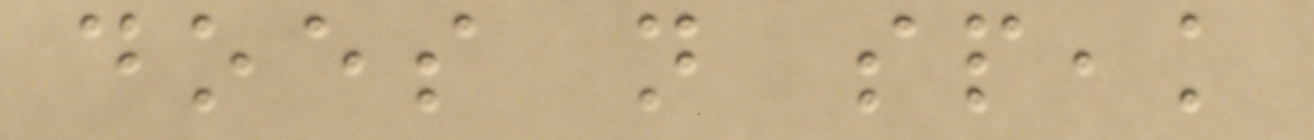does not speak
